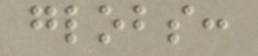globs:
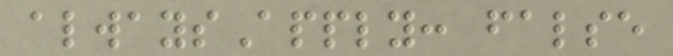alwaysApply: false
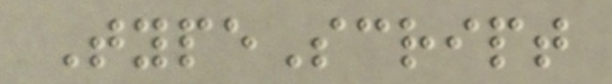TypeScript
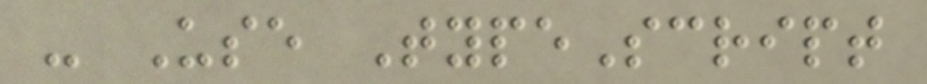- Use TypeScript
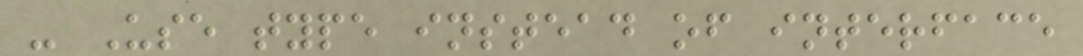- Use type instead of interface
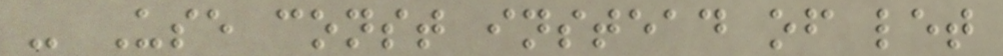- Use const instead of let
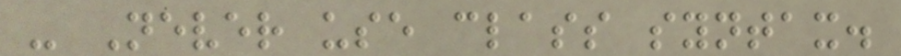- Never use class syntax.
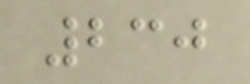230
